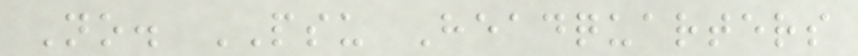No. PSU Headquarters
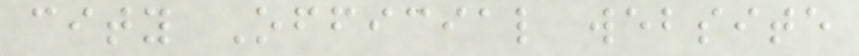city Official website
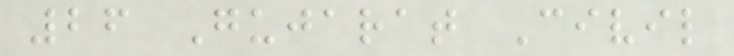26 Gujarat Civil
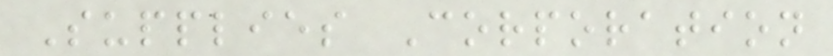Supplies Corporation
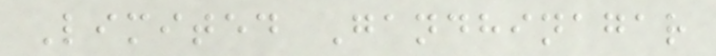Limited Gandhinagar
